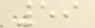59
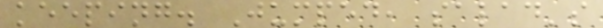keeping. Jumped, salad's
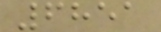6851
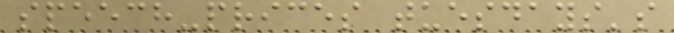speech-prices tuesdays's
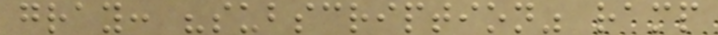gray: "subscription" ramp
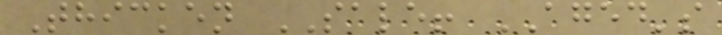Thicken SALE! AGED's
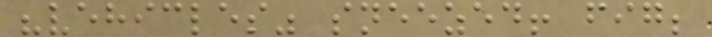"vehicles" sneezed! fig;
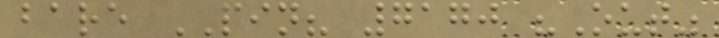bare PIN? 7170 "Out"
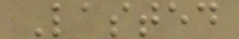Lasted
